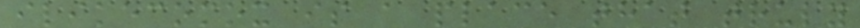ilikecomox is a place that truly
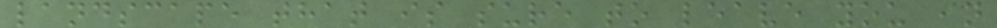landscape that is sure to leave you in
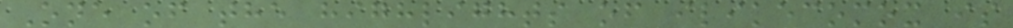One of the highlights of ilikecomox is
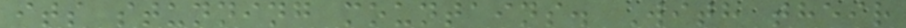its stunning mountains. With their
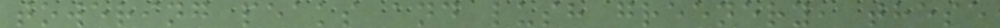towering peaks and lush greenery, these
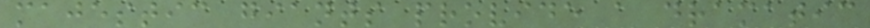majestic giants provide a dramatic
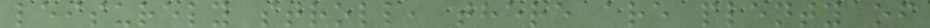leisurely stroll, there are plenty of
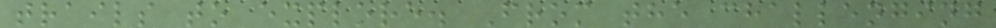trails to explore. From the challenging
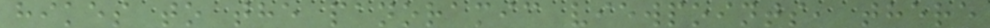hikes to the panoramic viewpoints, there
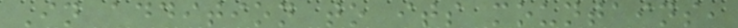In addition to its mountains,
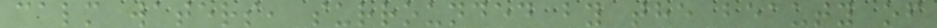calm waters, surrounded by the beauty of
